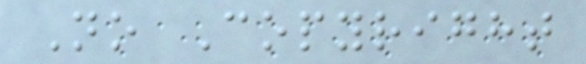No Copyright
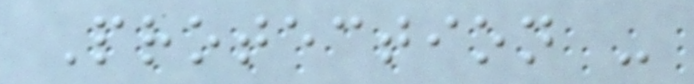Protection -
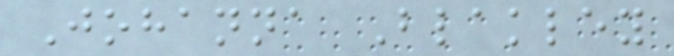Johanna Blakley
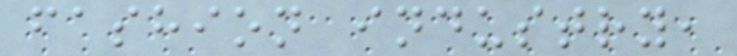fashion industry,
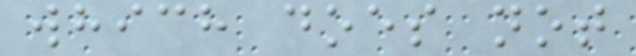which does not
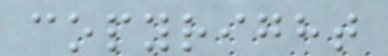copyright
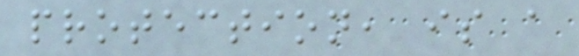protection, is a
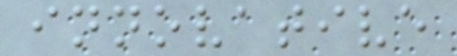innovative
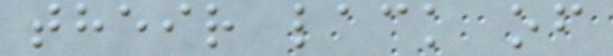their lack of
